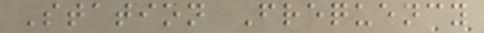Station Frequency
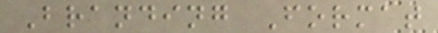Branding Format
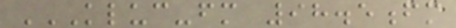KLUC-FM 98.5FM
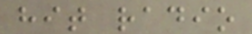hit radio
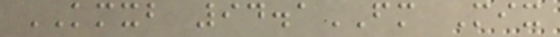KMXB 94.1FM Mix
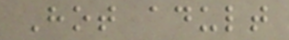Hot adult
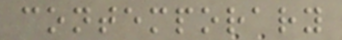contemporary
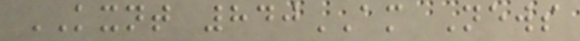KXNT 840AM News
